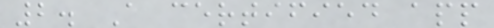2. A certified app
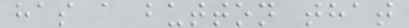has a button that
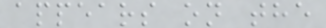appears on the
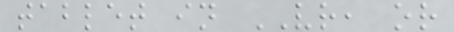tablet in VR, or
